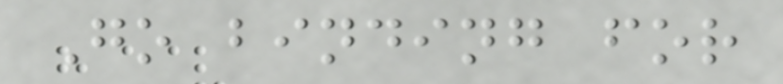Go binding for
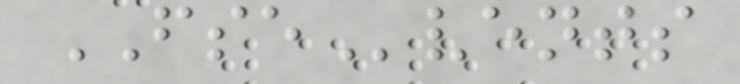FSEvents
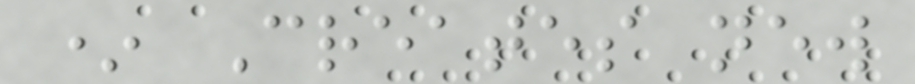* Creates new
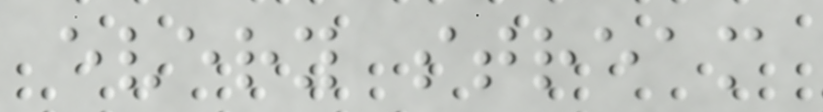every stream
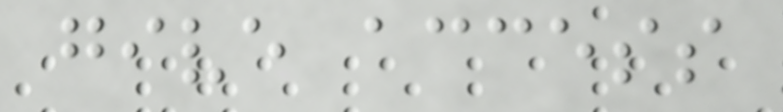give access
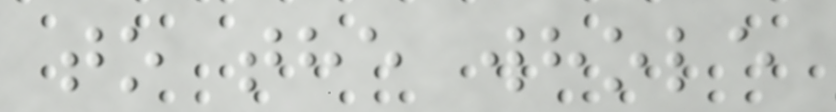to the whole
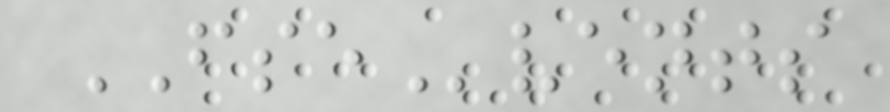FSEvents
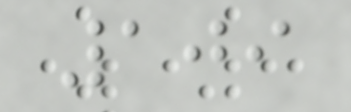109
